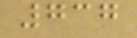737
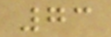73
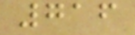716
